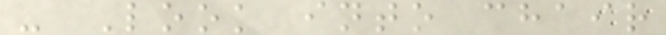- Look into chair
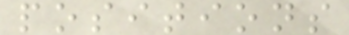positions
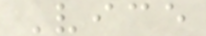Vice
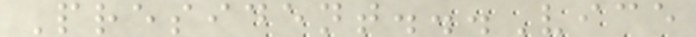President...Vice
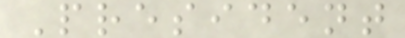President
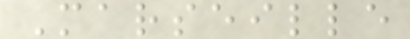Marseille
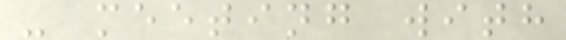- meeting with
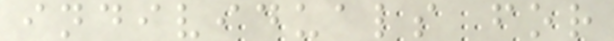individuals for
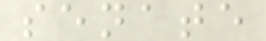senate
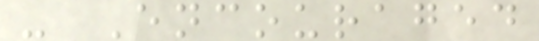- Encouraged
